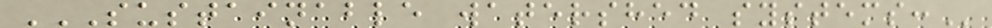SUSTAINABLE WATERSHED SYSTEMS:
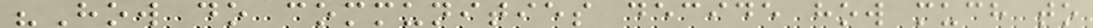"How do communities decide how much to
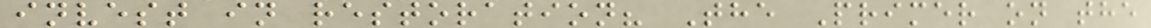invest in restoration? The Primer on the
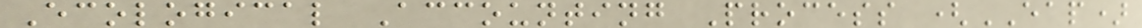Ecological Accounting Process (EAP)
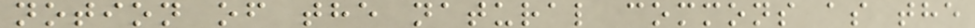notion of the natural commons as the
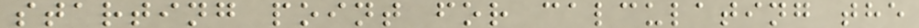starting point for calculating the
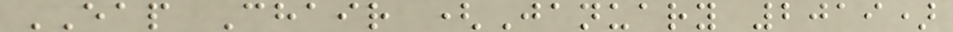EAP Chair (January 2019)
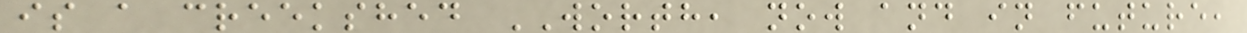is a creekshed WORTH, now and in future,
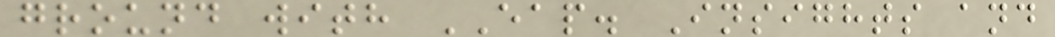ground with EAP. Insights and
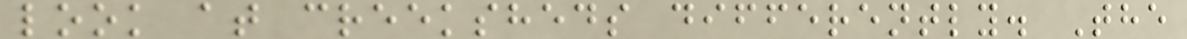look at creeksheds differently. The
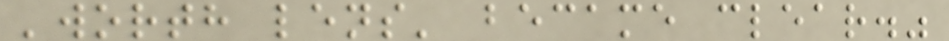'worth lens' became clear."
